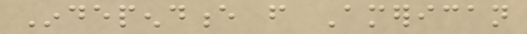Independence from American
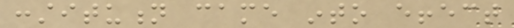constitution came into effect
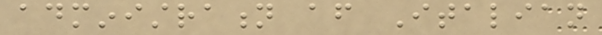administration after Italian
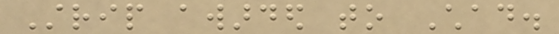Strip awarded to Chad.
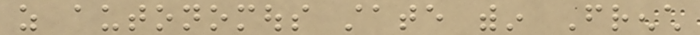as autonomous state within French
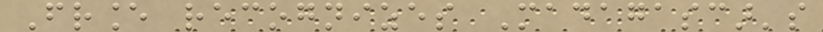France recognizes Madagascar's
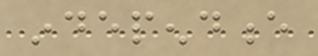independence
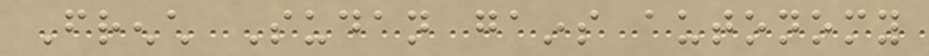French Sudan gains autonomy
